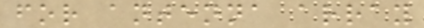for antenna array
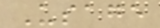Usage
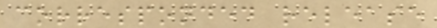corresponded release
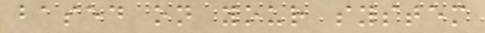based on your system
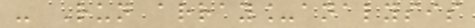- Run array_analysis
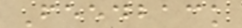Feedback
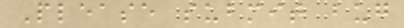Please submit bug
